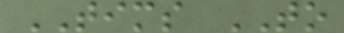TIMS TO
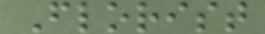Florist
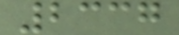2337
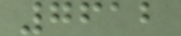7612
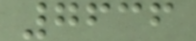7636
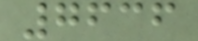7636
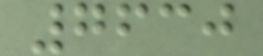7630
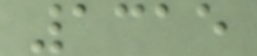1315
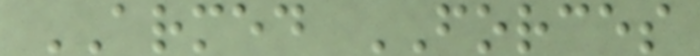ARMED FORCES
